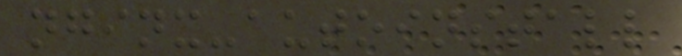nginx-autoinstall
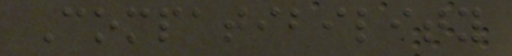Compatibility
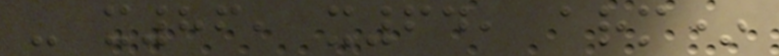- x86, x64, arm*
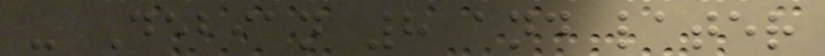- Debian 8 and later
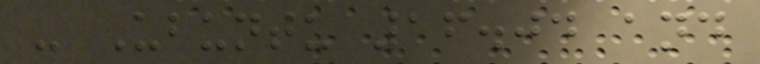- Ubuntu 16.04 and
